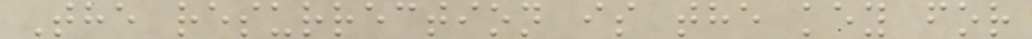The resurrection is the key for
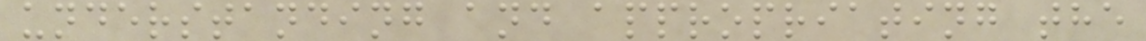understanding and appropriating the
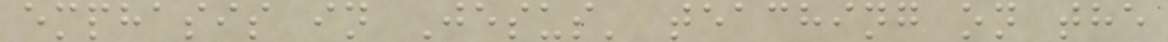emphasis in Jesus' teaching on the
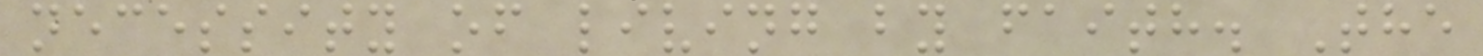necessity of living by faith. The
